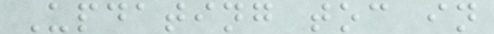Updating toc in
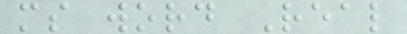ms word Real
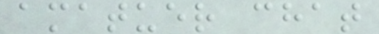amatuer chat
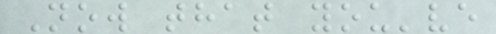Now that you've
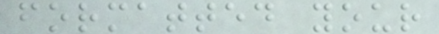formatted your
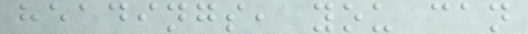headings, you can
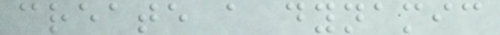create a dynamic
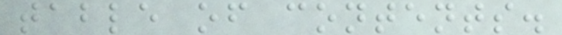table of contents.
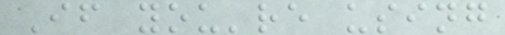If you're using
